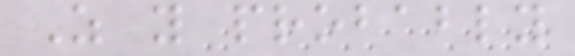As you probably
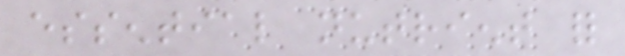essential nutrient for
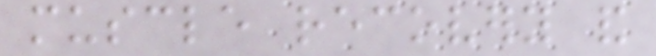muscle recovery and
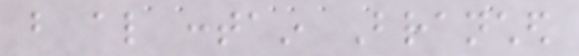but also contain Branched
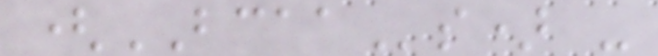(BCAAs) -
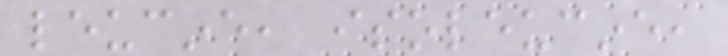leucine, isoleucine,
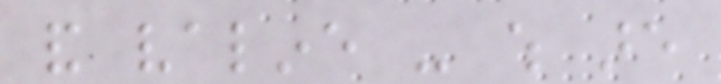and valine - which are
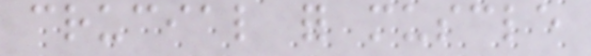crucial for muscle
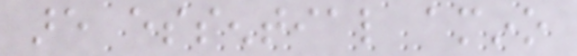are essential amino
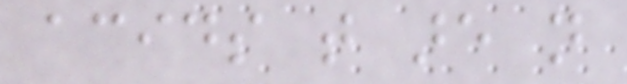acids that are not
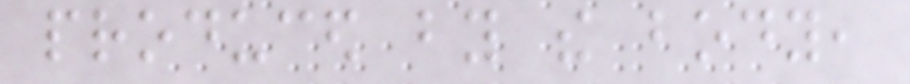produced by the body,
